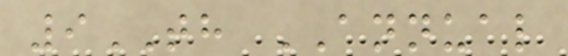9TH ANNUAL
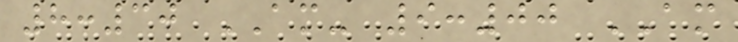8:30 AM- 9:00 AM
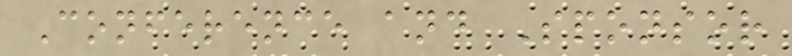Conference and Sponsor
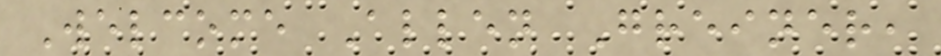Welcome Allen Greiner,
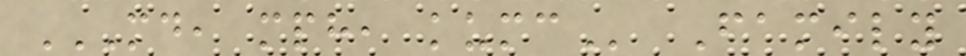MD, MPH, KUMC Family
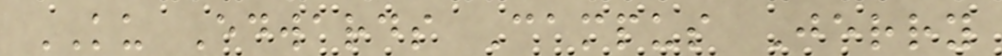KU Edwards Campus Jerry
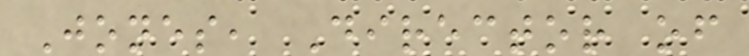Jones, Director of
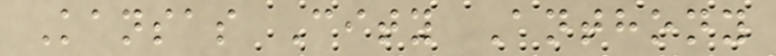Kansas City Anthony
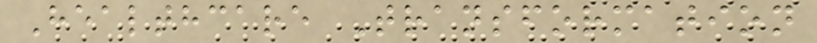Healthcare Transformation
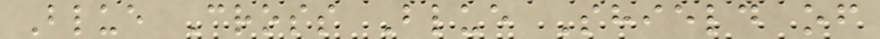Blue Cross Blue Shield of
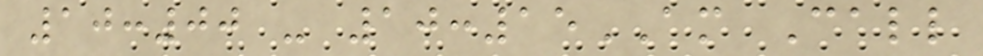10:00 - 10:15AM Call
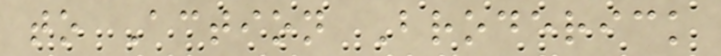to Action Broderick
